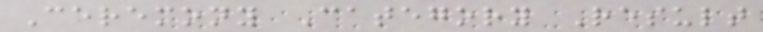Ceremony Category Result
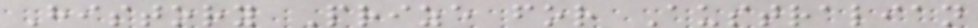History Prize for Australian
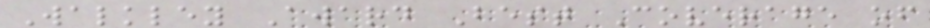Walkley Award Best Coverage of
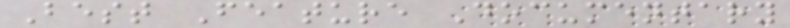Best Feature Documentary
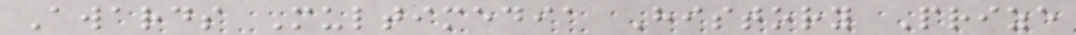Awards Multimedia History Prize
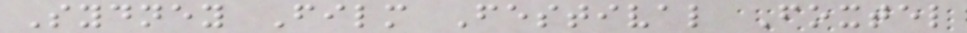Sydney Film Festival Foxtel
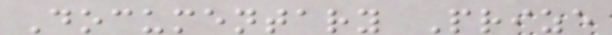Documentary Prize
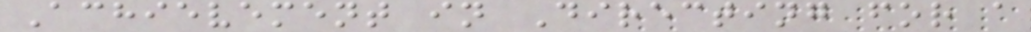Achievement in Directing for a
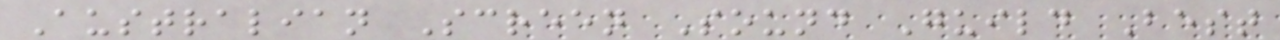Australian Screen Sound Guild Best
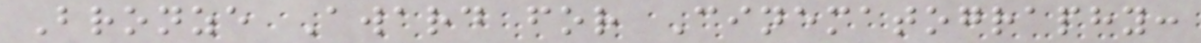Bronze Award for Cinematography:
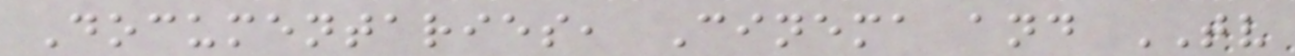Documentaries, Cinema and TV
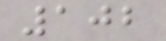102
